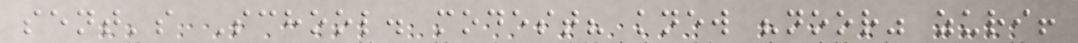sent's School. modest? knew "noor" zuri!
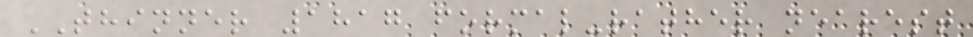THINNER 1817 formal-rather nearest
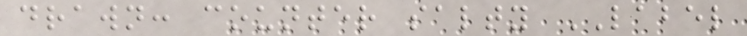drawn: counter salty LABEL
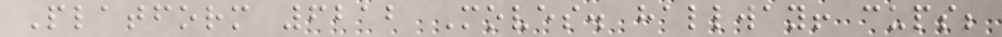Platform 6212 Moves. hallway! cups;
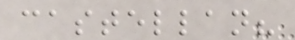castellan?
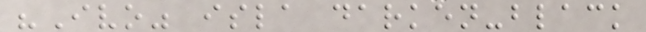"Ivo" isla darken-black
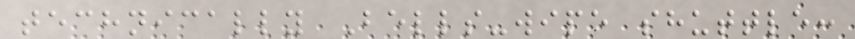technically Bells-wipe shuttle:
